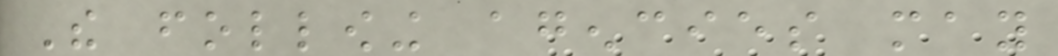The following agencies may
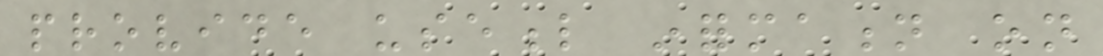provide useful information on
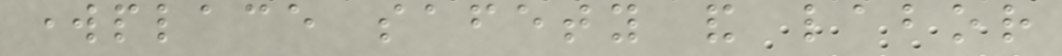workplace safety and labor
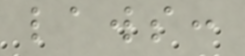laws:
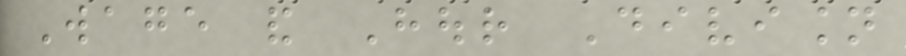Wage and Hour Division
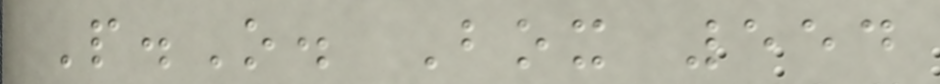P.O. Box 554
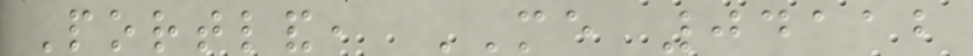Portland, ME 04112
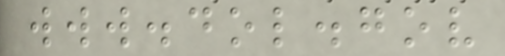www.dol.gov
